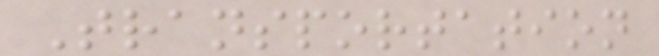Transportation
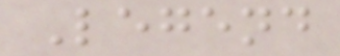Legend
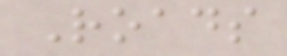Roads
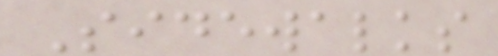Sidewalks
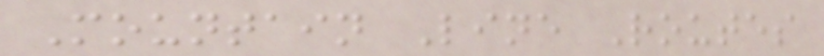Mountain Line Routes
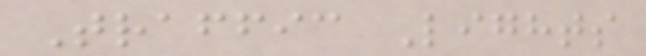Traffic Lights
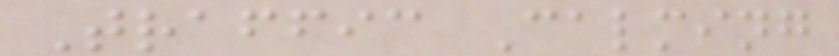Traffic Calming
